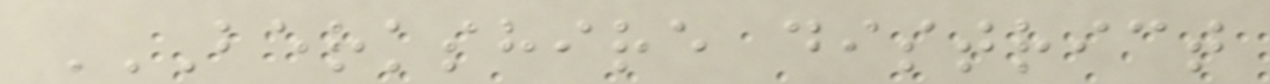BERKSHIRE DISTRICT
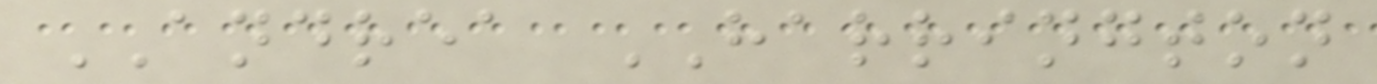ANDREA HARRINGTON
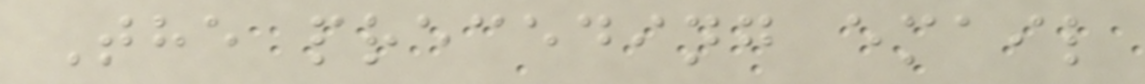The preceding email
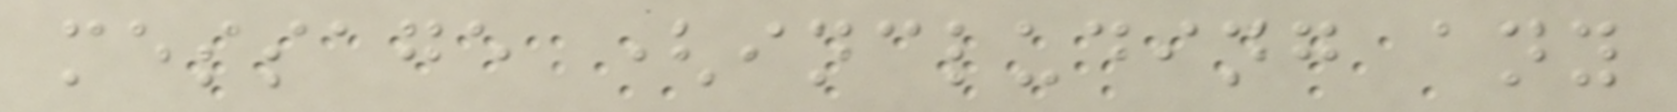message (including any
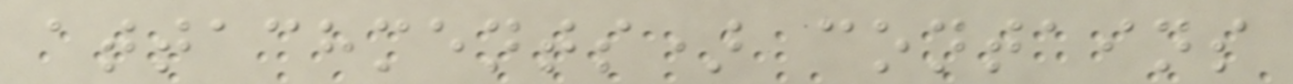attachments) contains
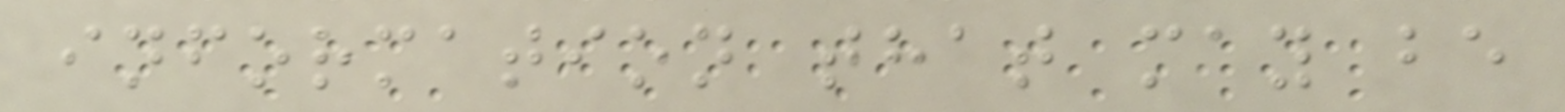information that may be
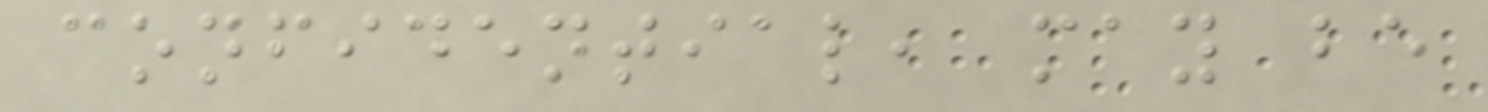confidential, may be
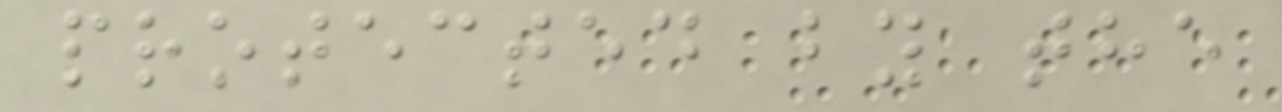protected by the
